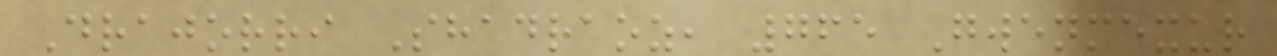Drajorri Shadraoz, 765 Gwenmexur
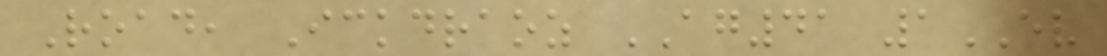Road, Ickdraoz AG41 1EV
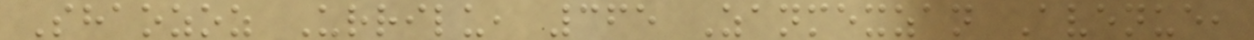Shaozoz Urrilu, 365 Zanmexzan Avenue,
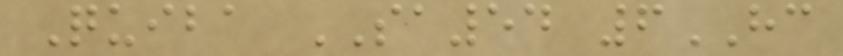Quiba SA54 6HC
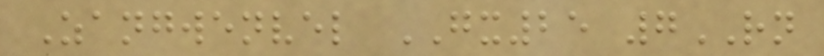Zangwenvel GX25 7RN
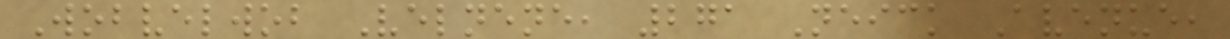Wobvelwob Velnene, 271 Neick Avenue,
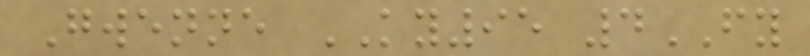Gwenne KY95 4FY
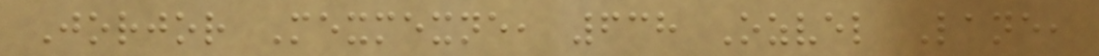Jorjor Mexmexne, 638 Ozvel Lane,
